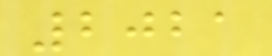2021
